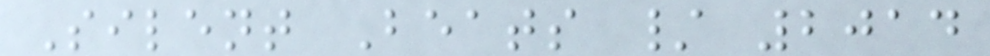Silent Beats / 2014
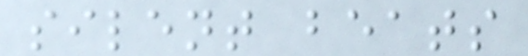silent beats
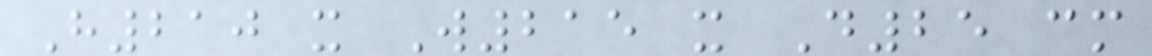H210 x W215 x D25 cm
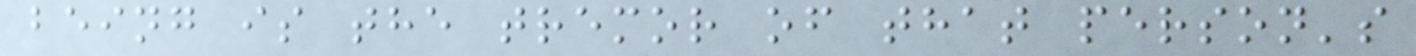being is the tremor of that person's
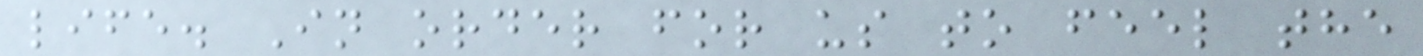life. In order for us to feel the
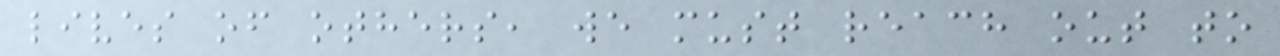lives of others, we must reach out to
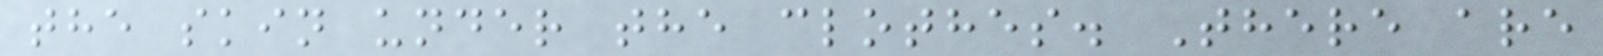the skin under the clothes. There are
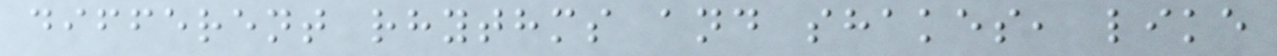different rhythms and shakes, like
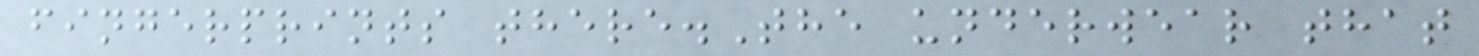fingerprints there.The underwear that
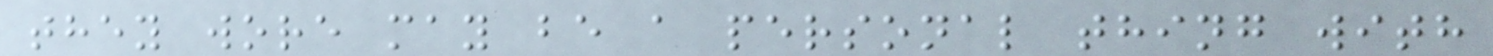they wore may be a personal thing with
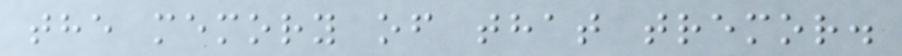the memory of that tremor.
